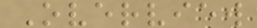Overview
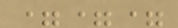===
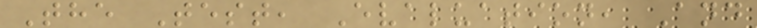The Test, Evaluation, And
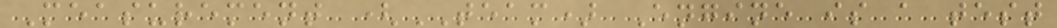Measurement (TEAM) Engine is a test
